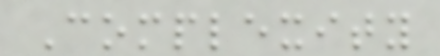Complexity
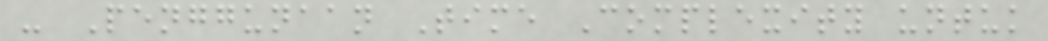- Penggunaan Time Complexity untuk
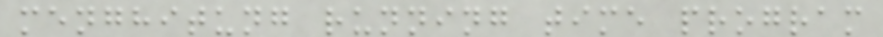menghitung running time program
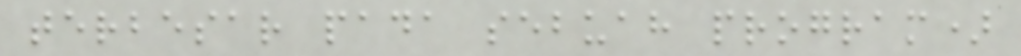terbesar pada sebuah program)
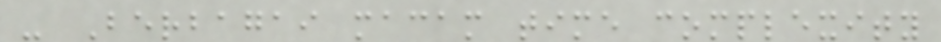- Berbagai macam time complexity
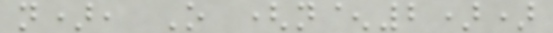n), O (n^2))
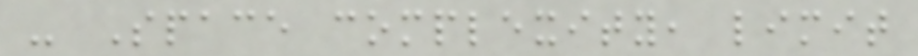- Space complexity, limit
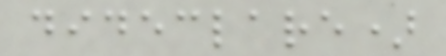dideclare)
